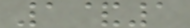1&1
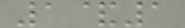1&1
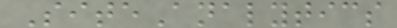SiteAnalytics
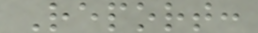Report:
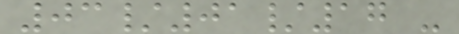03/01/17 -
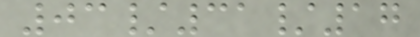03/31/17
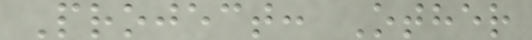Project: Other
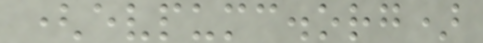(evpumc.org)
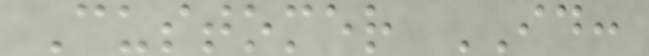Customer ID:
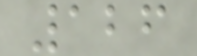126
